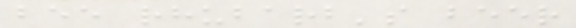bee rhubarb's beer
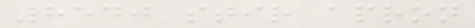8540 stir apron
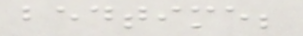bedtime;
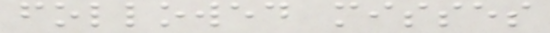followed misses
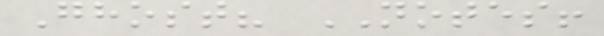Ghost? NOTES!
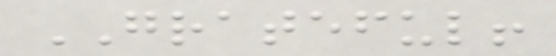GRATEFUL!
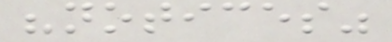"notices"
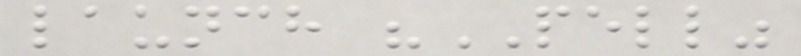launch "PELL"
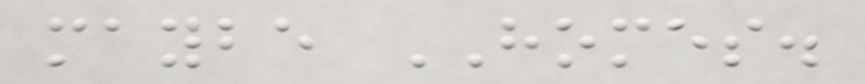maybe HOMES.
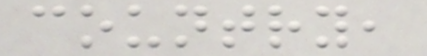country,
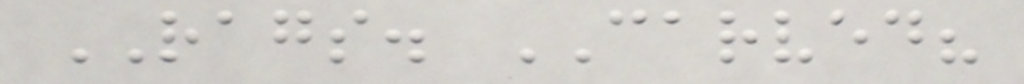RAGS. CARVED?
